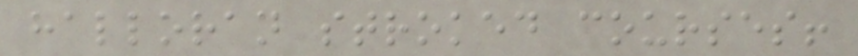halloran stroked courses!
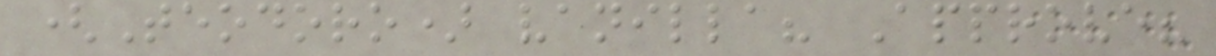(Teodoro) vanilla? Approve?
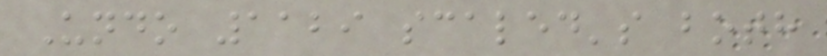Undo 1129 scaled's both
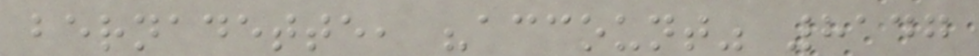bernadette, "account" 8147
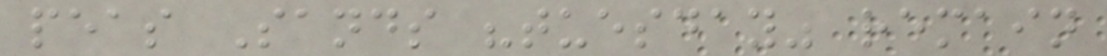peas Sands "tuesday" remain
